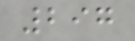297
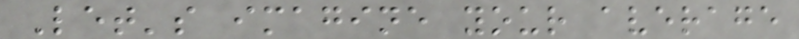Let's imagine your average
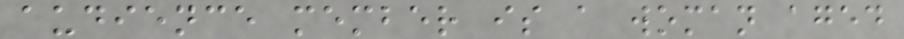audience member is a woman aged
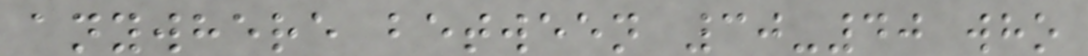anywhere between 30-40 who
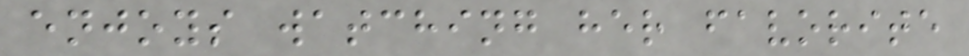enjoys watching her favorite
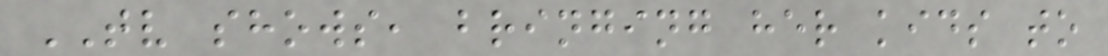TV shows, bringing her kids to
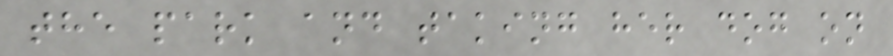the park and taking her dog on
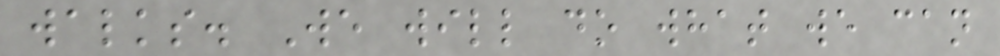walks. We will do what we can
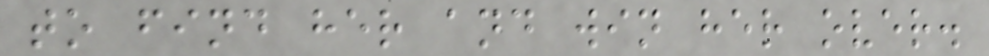to find her and win her over.
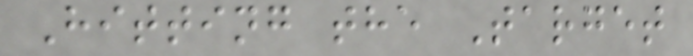Hitting the Target
